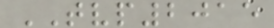TVP2015
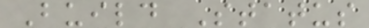Build Status
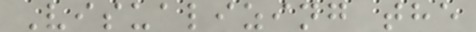Visualizing the
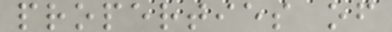properties of
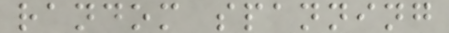random spanning
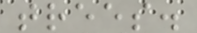trees.
